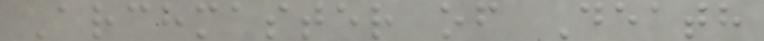Archmaster of Death
